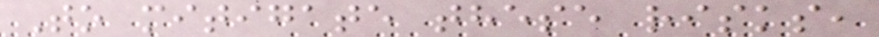To mitigate these risks,
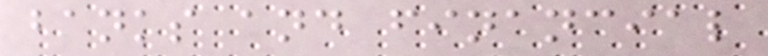banks and financial
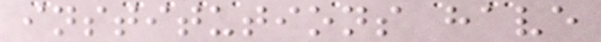institutions have
